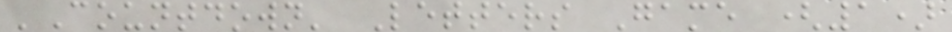'Countdown' Letters Game (1)
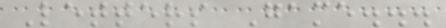Letters Game...
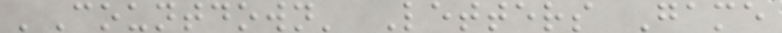'Countdown' Letters Game
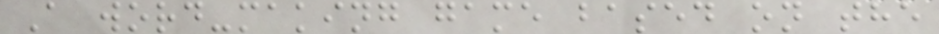A word-making game based on the
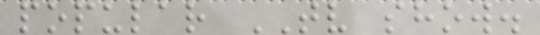popular TV show.
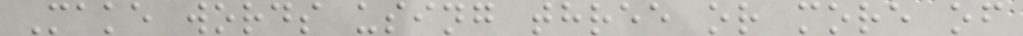Make words using three or more of
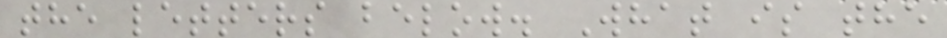the letters below. What is the
